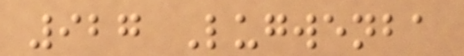927 Lugwenba
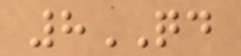8QD
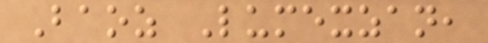Baoz Lumexzan,
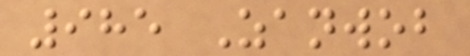985 Zanwob
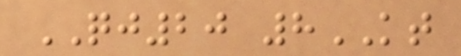QJ20 8KT
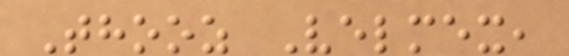Thooz Velmex,
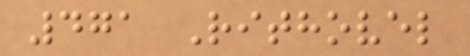471 Rithovel
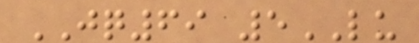JQ69 5LU
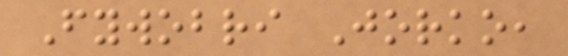Fywobri Jorko,
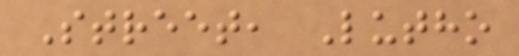Street, Lutho
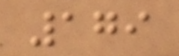179
